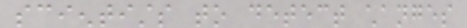scientists to detect changes
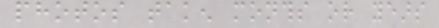photos taken months or years
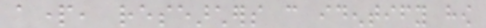apart, researchers can identify how
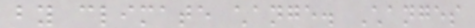by climate change. Changes
